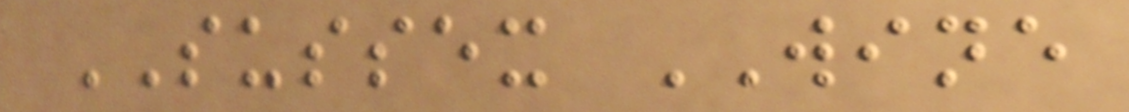SUSSEX WINE
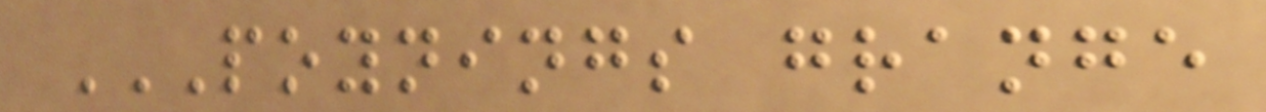POYNINGS GRANGE
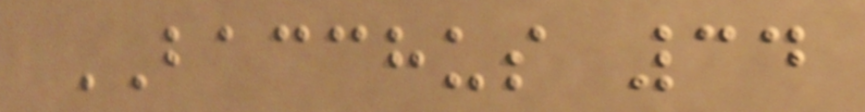BACCHUS 34
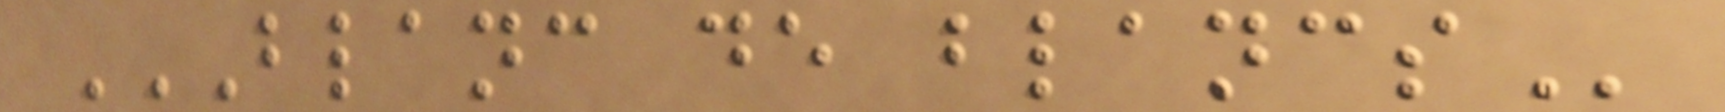BLANC DE BLANCS
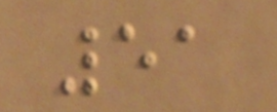51
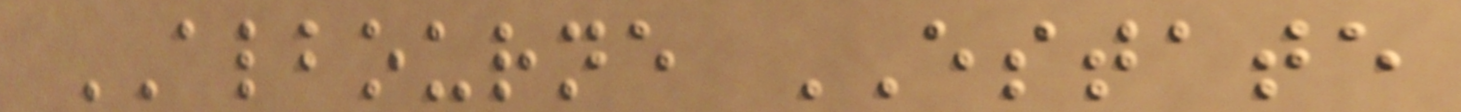ALBOURNE ESTATE
